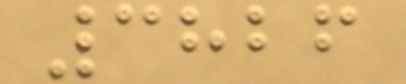3826
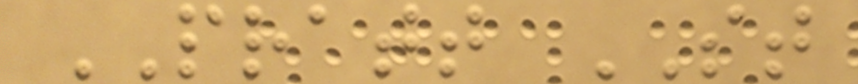PRATT ST
